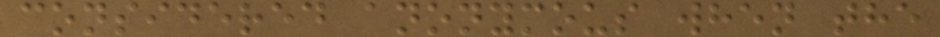considered anonymous when the
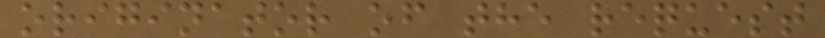originator of the request
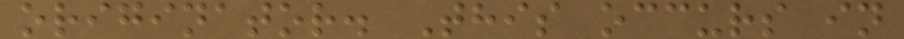originator. This occurs in
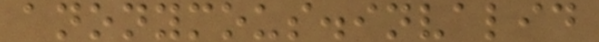anonymous.invalid
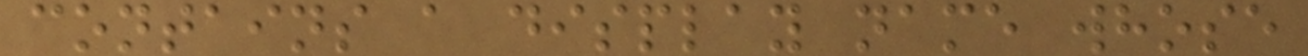contains a display name whose
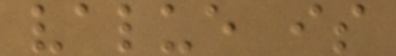value is
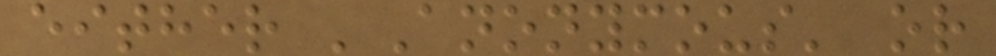either 'Anonymous' or
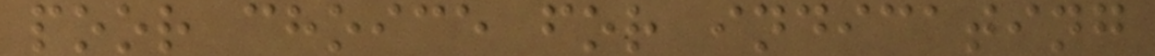poor choice for indicating
